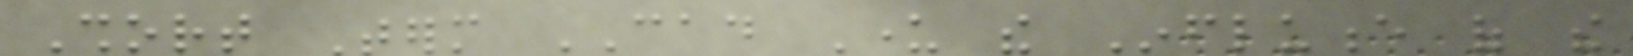Short Term CAD Under the Influence of the
